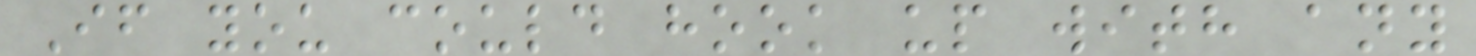If you could hook up with any
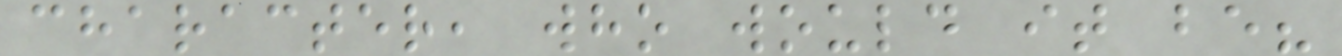character, who would it be?
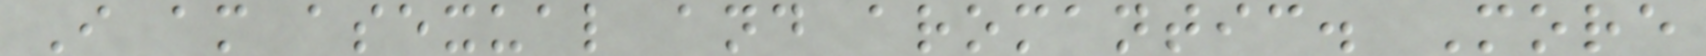I am asexual and aromantic. More
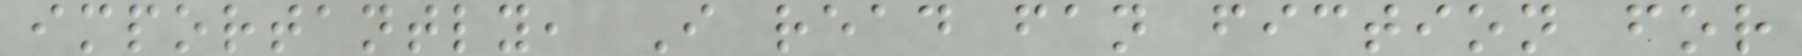importantly, I read fan fiction for
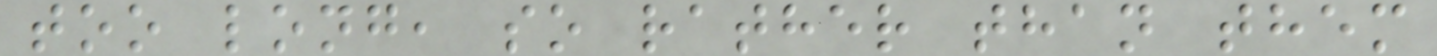too long, so rather than them
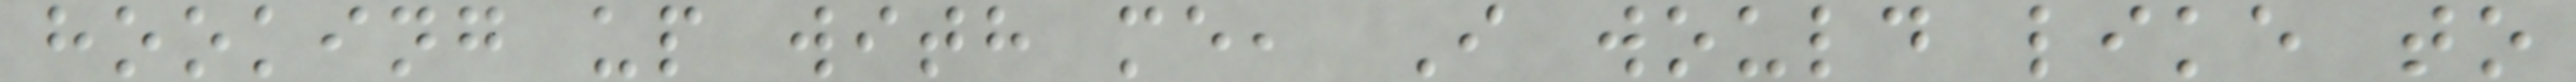hooking up with me, I would like to
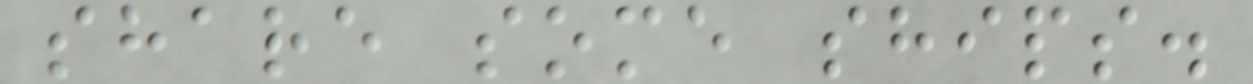share some ships.
